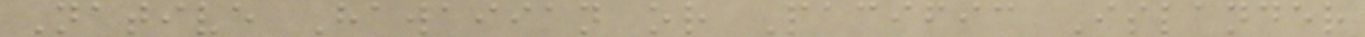Native Hawaiian or Pacific Islander
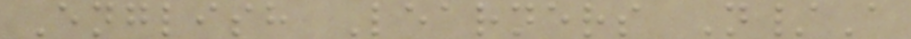English Learners N/A
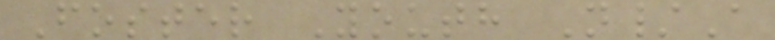Foster Youth N/A
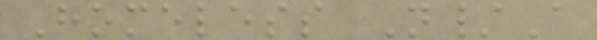Homeless N/A
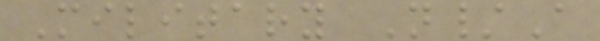Military N/A
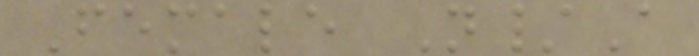Female N/A
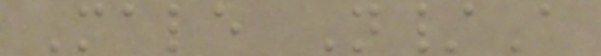Male N/A
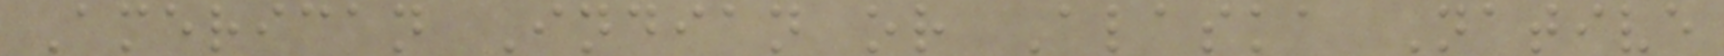American Indian or Alaska Native
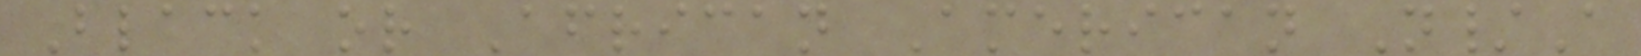Black or African American N/A
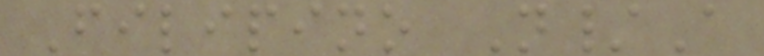Filipino N/A
